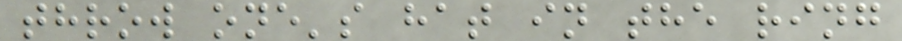throw one's hat in the ring
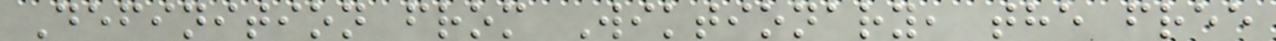Definition from Wiktionary, the free
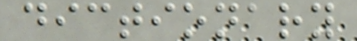dictionary
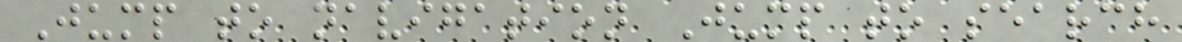Jump to navigation Jump to search
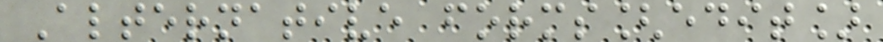Alternative forms[edit]
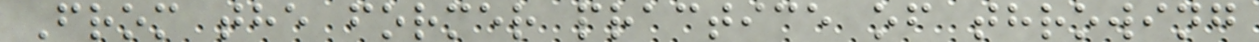From the former practice of throwing
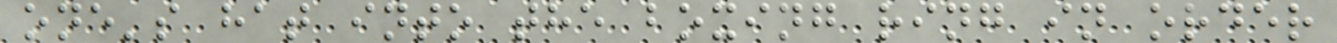one's hat into the boxing ring in order
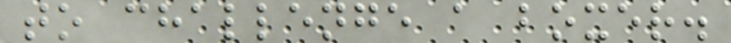to challenge a boxer.
